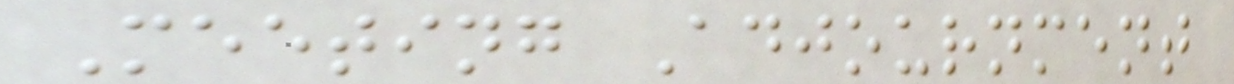Meeting Adjournment
